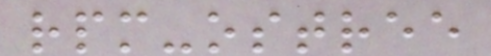rpm-ostree
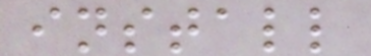install
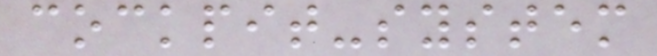cockpit-system
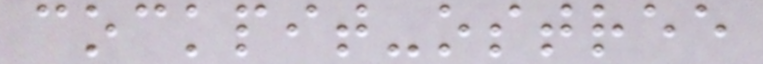cockpit-ostree
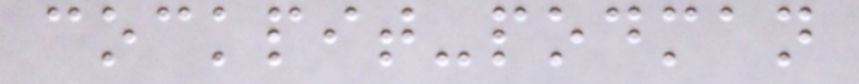cockpit-podman
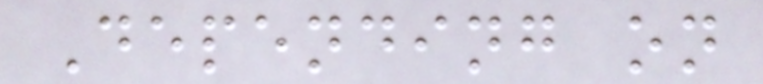Depending on
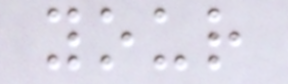your
